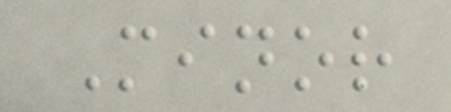Minor
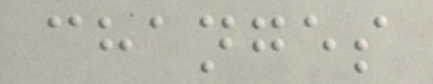changes
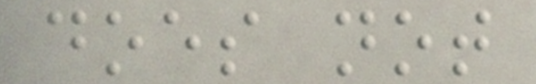does not
